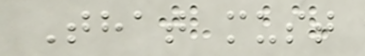That must
